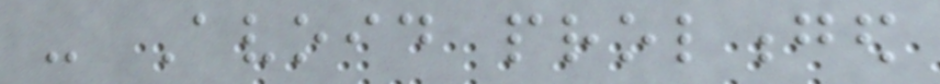- Avoid prolonged
